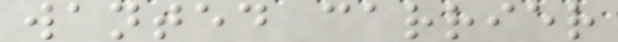wanted carrier
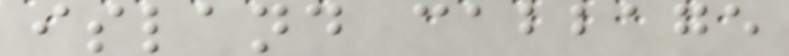island cabbage
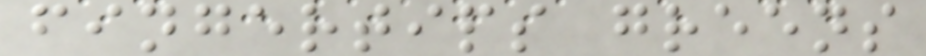fingertips greens
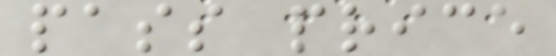pass price
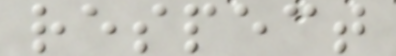respect
